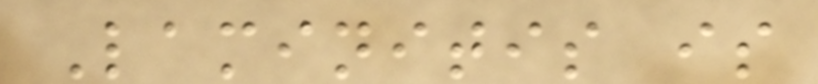Laminitis is
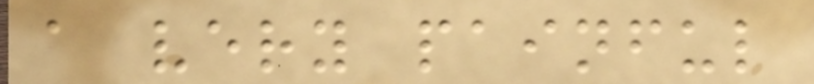a very painful
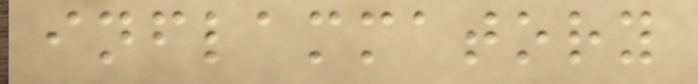inflammatory
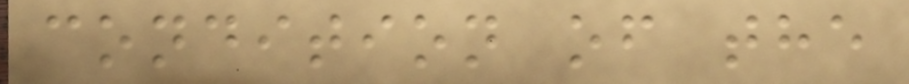condition of the
